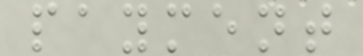payment
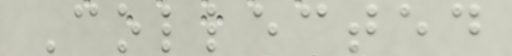Collected
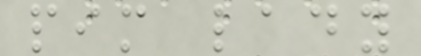pim lady
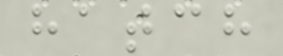hatch
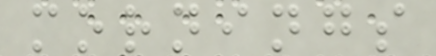mornings
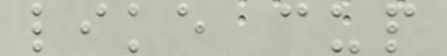like cup
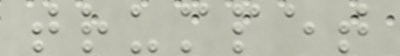trumpet
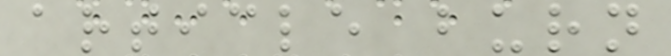article burn
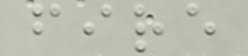fire
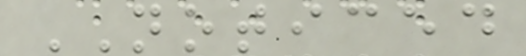NOTICED
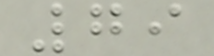79
